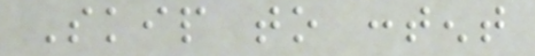Skip to content
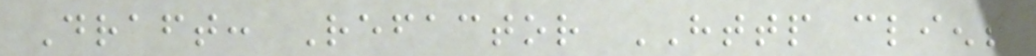Draft: Refactor HTTP client
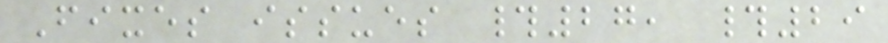Fixes issues #27, #29
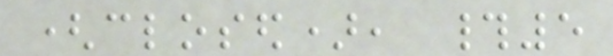(closed), #5
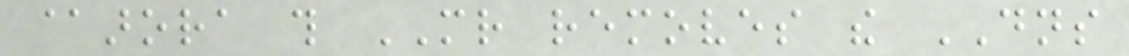@arora this MR removes the DNS
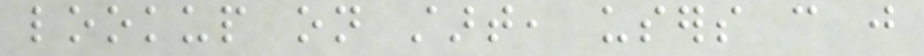lookup on start, users can just
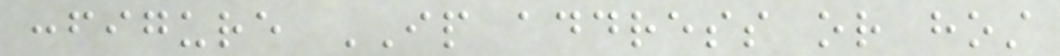configure IP address or host
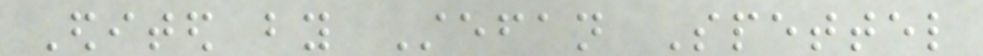Edited by Stefan Spettel
